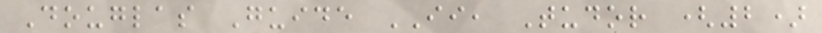Douglas Guide II, Tudor (2)
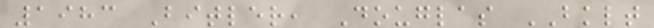1983 Bitler, Douglas BKLT
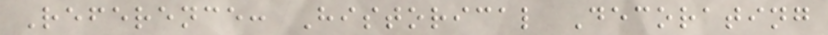Reference: Historical Decorating
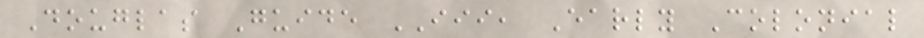Douglas Guide III, Early Colonial
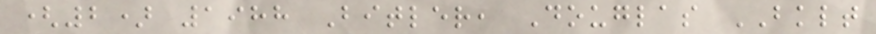(2) 1988 Bitler, Douglas BKLT
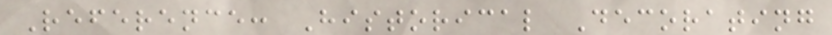Reference: Historical Decorating
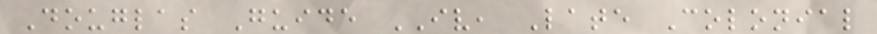Douglas Guide IV, Late Colonial
